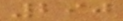290
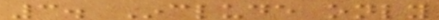3. Include only
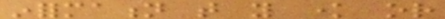information that you know or
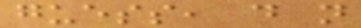guess, do not
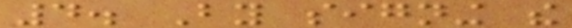4. By signing the
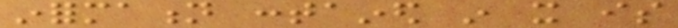information contained in it is
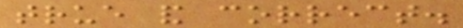true and correct.
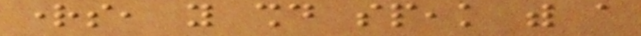rights, you should speak with a
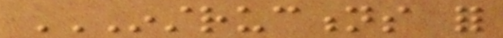INSTRUCTIONS FOR
